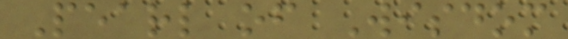Pearl of Wisdom
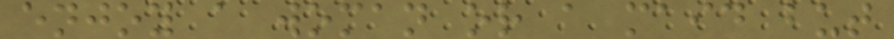enjoy a woman or a maid but
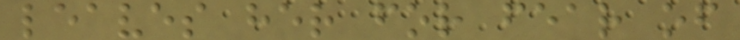leaves her for fear of
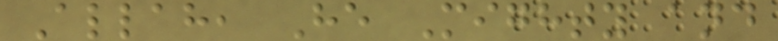Allah, He Mighty and
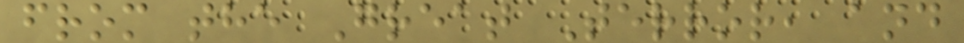from the Great Terror, and
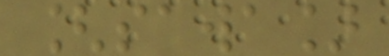[sawa]
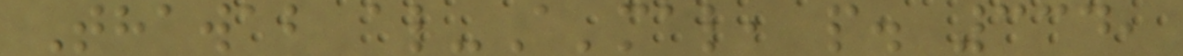Thawab al-A'mal, p. 334,
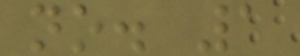no. 1
